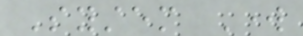System Work
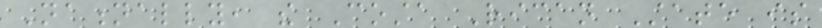Nationally, the Costa Rican State is
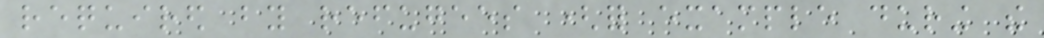required by refugees (for example during the
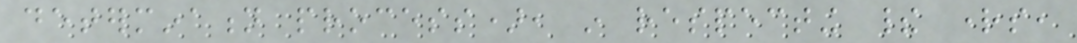determination process), in respecting their rights,
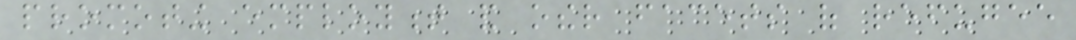promoting employment and other facets of refugee
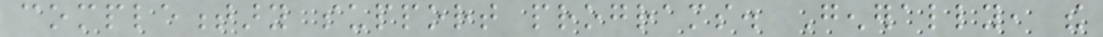complementary support programs. Generally, the
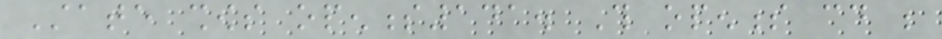State shows openness141. This openness could be
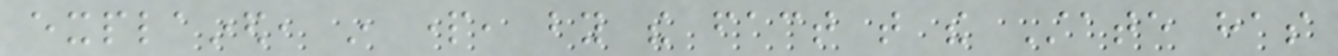explained, in part, by the fact that the State has
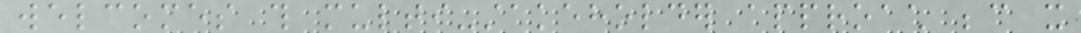welcomes this multi-stakeholder approach because it
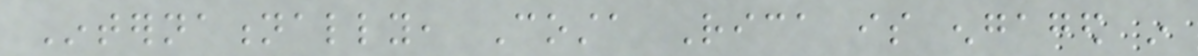Internationally, Costa Rica is engaged in
